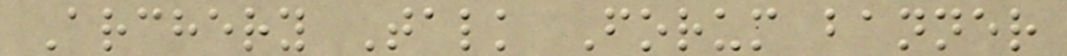Archery Talk Forum banner
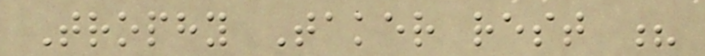Trophy Taker rest ?
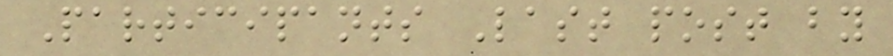Participants Last post by
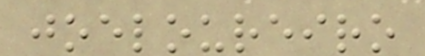joeloureiro
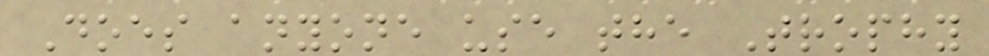Does anyone use the Trophy
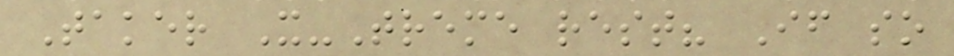Taker X-Treme rest? If so
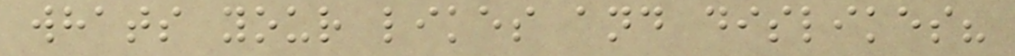whats your likes and dislikes?
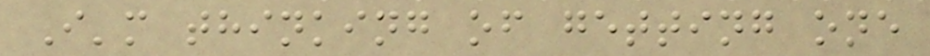I'm thinking of getting one
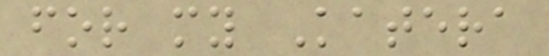for my Katera
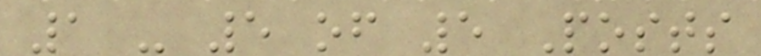1 - 5 of 5 Posts
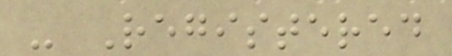- Registered
